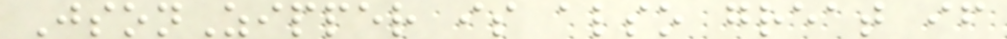JsonZipper is also great if
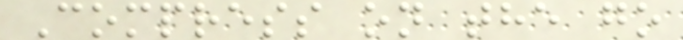Compress on the go
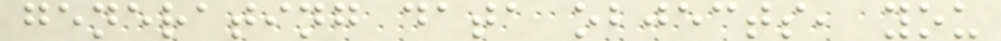generating data objects, you
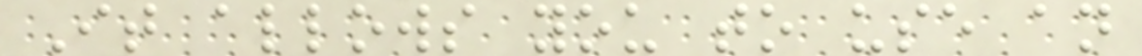It allows you to use an
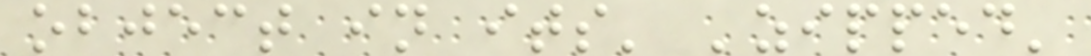object in its' 'zipped'
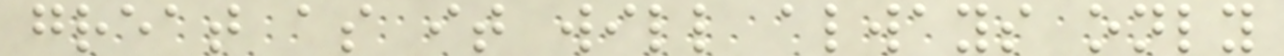great as it will always only
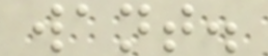want.
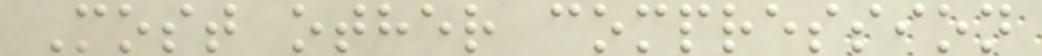Most other compression
